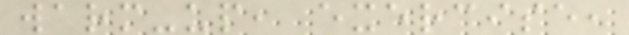warm-up, exercise,
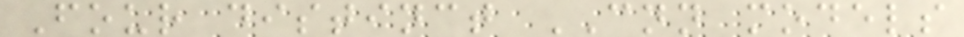Four distinct CNN models
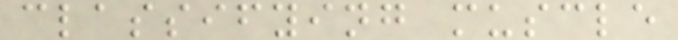classifying muscle
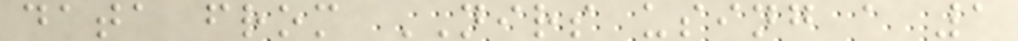data from NIRS using a 1
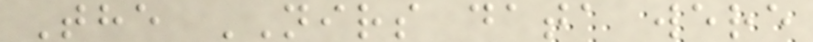The NIRS data were
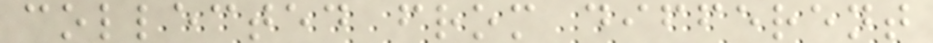collected from different
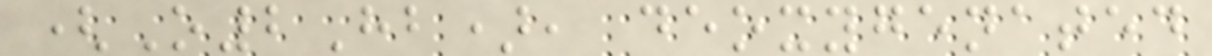(O2Hb), deoxygenated
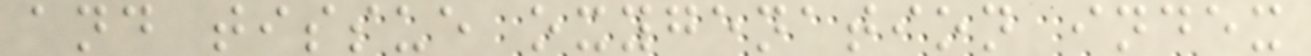and tissue oxygenation index
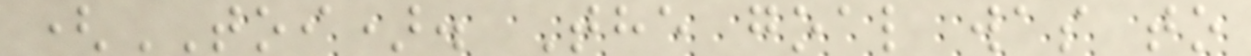(TOI). The goal was to
